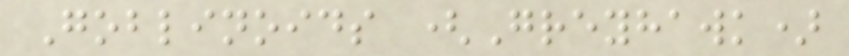Goblinoids (Greyhawk)
